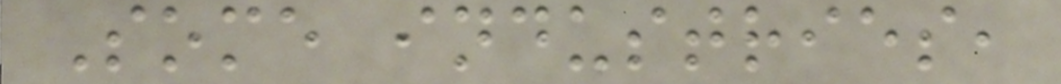Some industries,
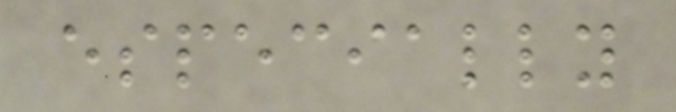especially
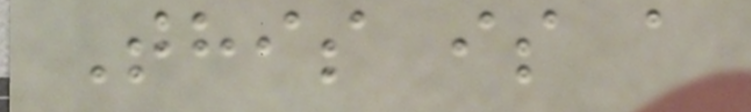This is a
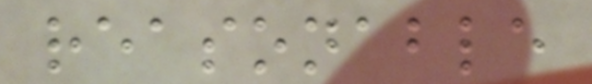reasonable
